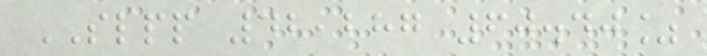SLPP 42,287 60.40%
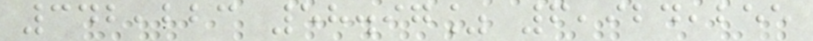342,223 58.97% 6,924,255
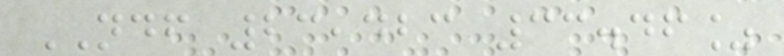NDF 23,423 33.46%
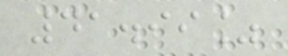41.99%
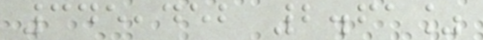345,452 2.61%
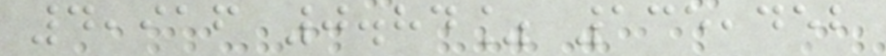4,916 0.84% 135,452
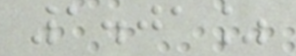1.01%
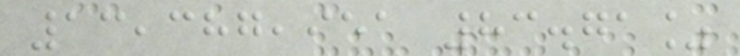13,387,951 83.71%
